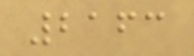2163
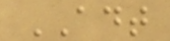ADT
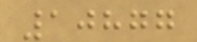10877
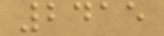2415
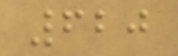620
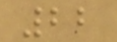22
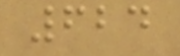624
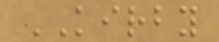KIRBY
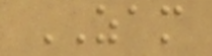ZAM
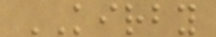KIRBY
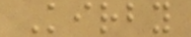Kirby
